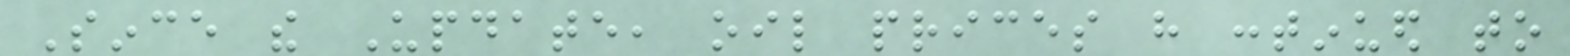Since the Update, oil prices have continued to
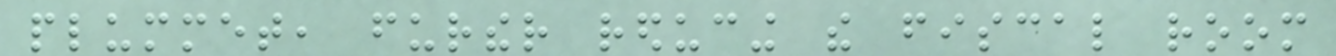plummet, further reducing the fiscal room
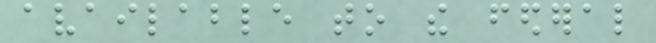available to the federal
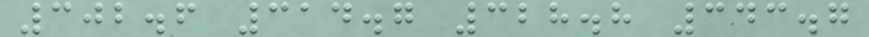302.6 314.7 328.8 343.7
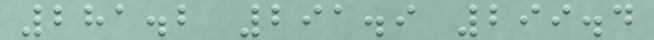281.2 291.9 299.4
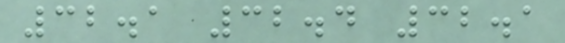32.1 32.4 32.1
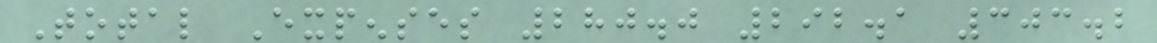Total Expenses 280.0 292.1 303.2
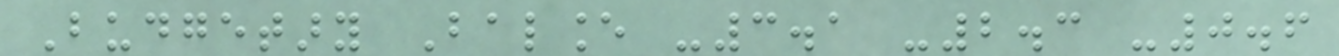Budgetary Balance -3.1 -2.3 -0.6
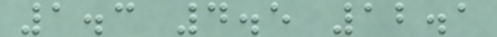1.3 4.5 12.1
